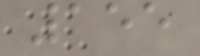155
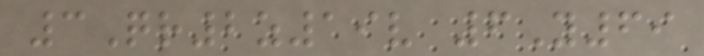3Qr2z19v 6Y69
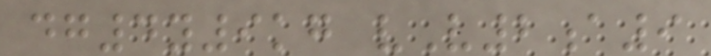dg4y9kg vV2a9
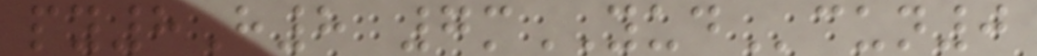py8H8 7mYUDcun0
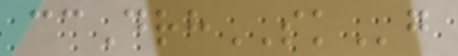ccDrhSKg
